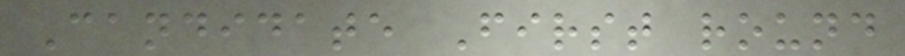Candidate First round
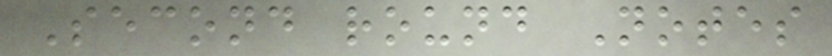Second round Notes
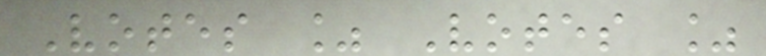Votes % Votes %
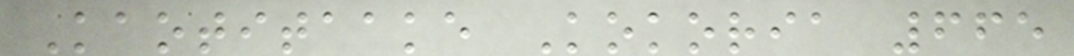Kaotitaake Kokoria 665
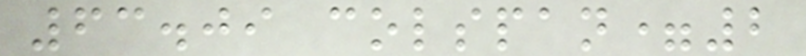63.09 colspan=2
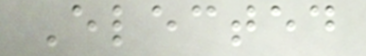Elected
